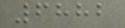6882
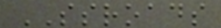SSROADS
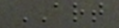ART
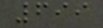699
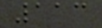113
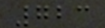723
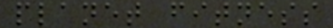planet fitness
